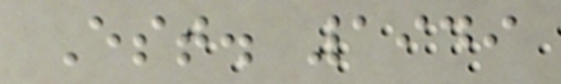Est. 1949
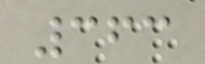363
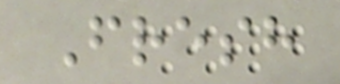Fresh
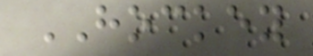HOCKEY
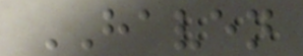HAVEN
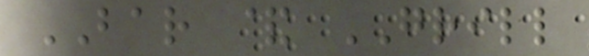BAR & GRILL
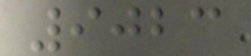9023
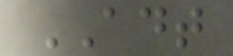ADT
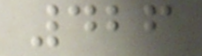426
